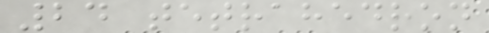24 tetrahedron
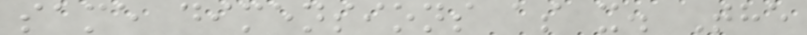same dimensions as x. The
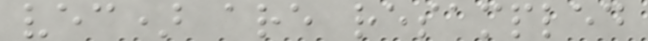vec) are resampled
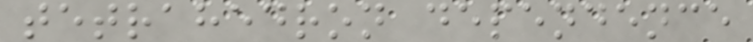tetrahedron dependence
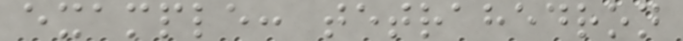example: tetrahedron
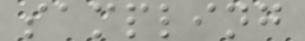sampling
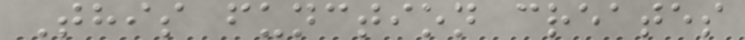This function creates
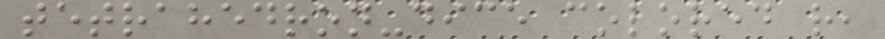tetrahedron-dice colored r,
